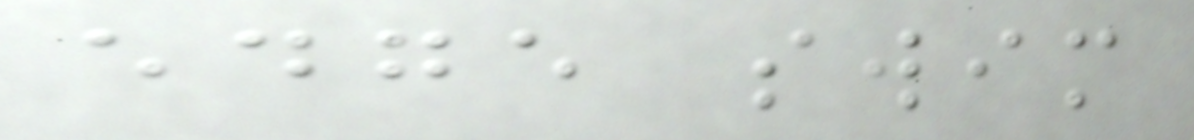edge swim
